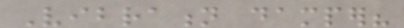Vibration damper?
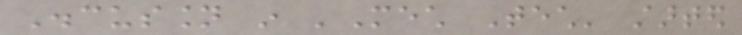Discussion in 'Mech Tech' started
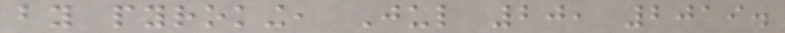by pyroking, Jul 20, 2019.
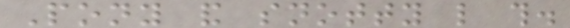Pony and snotty like this.
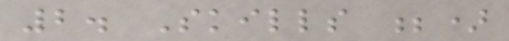2. Skills ;)
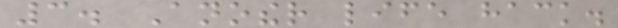3. Another life hack.
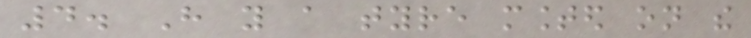4. Have you a tyre mounted on the
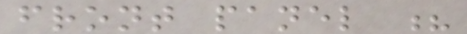front panel ?
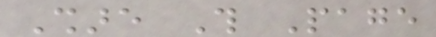Share This Page
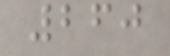260
